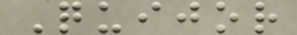Quijor
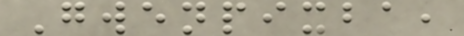Gwenpixba,
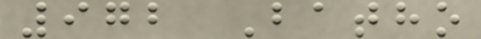972 Batho
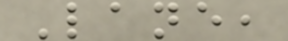Lane,
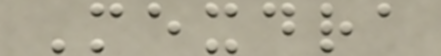Mexdra
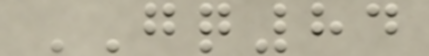GQ84
